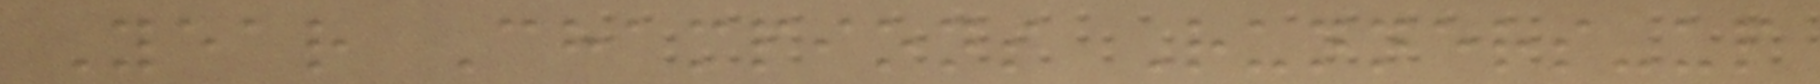Year Champions Runners-up
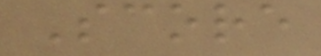Score
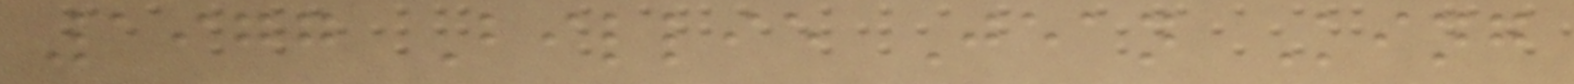1977 Billie Jean King
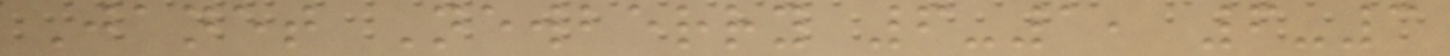Janet Newberry 6-1, 6-3
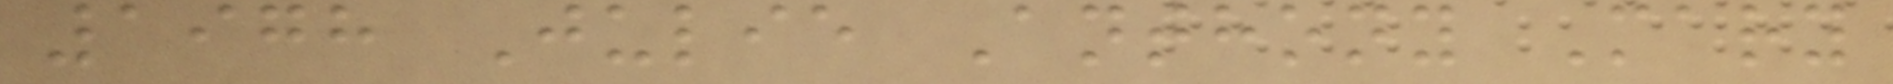1978 Julie Anthony Mary
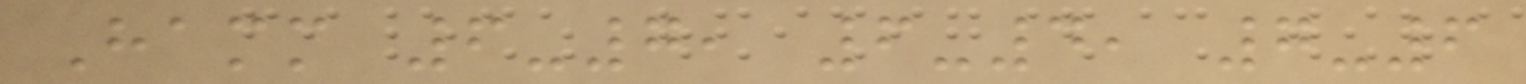Hamm 6-7, 6-4, 7-6
